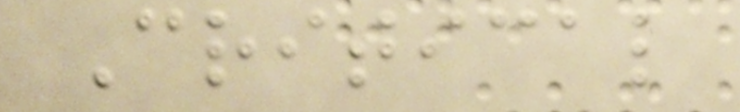Critical
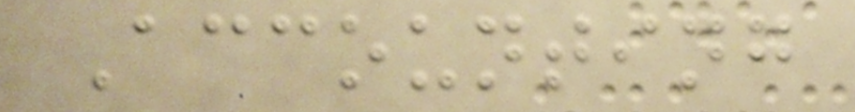Accounting
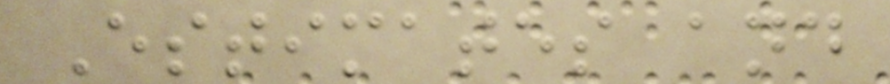Estimates and
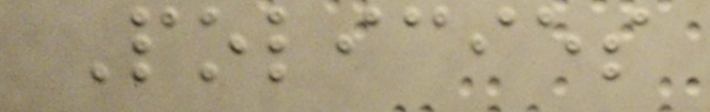Policies
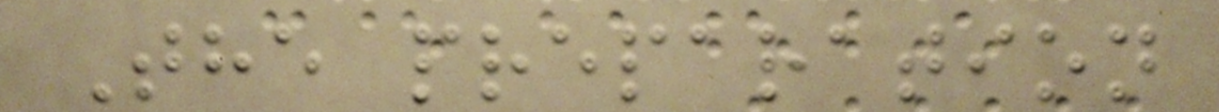The preparation
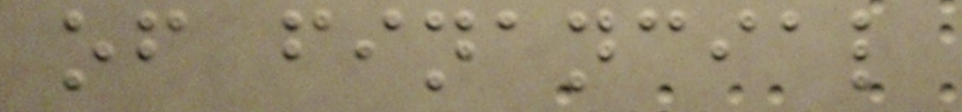of financial
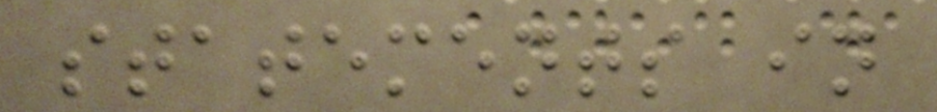statements in
